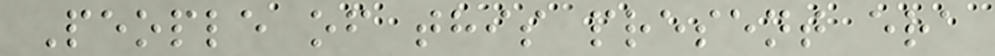People of this present era
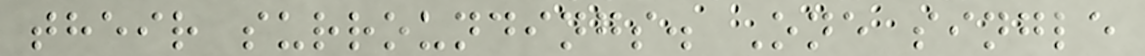their surroundings. One single
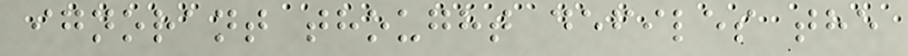ignorant thought defiles the
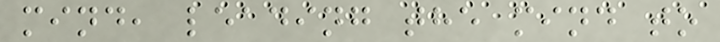mind, leading the mind to
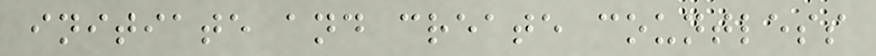initiate and create countless
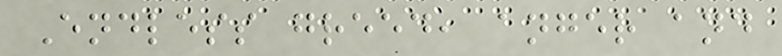Endless greed, anger and
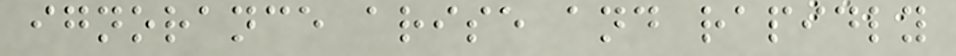ignorance arise and rapidly
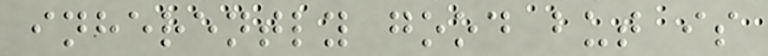inherently good but is
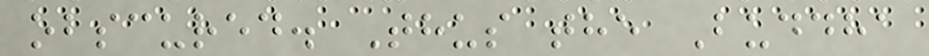obscured. Thus the Buddha
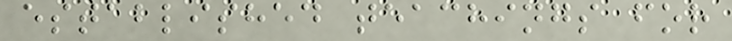established teachings for
